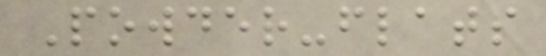Powder-flats
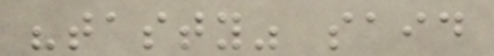"tasty" said
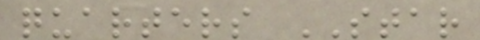quarters STAR
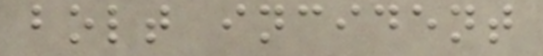bolt incident
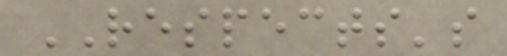RESPECTS's
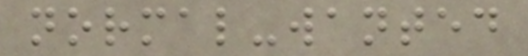normal-wanted
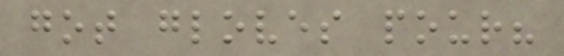got gloves pour?
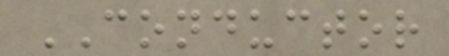CONDUCTOR
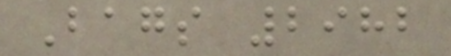Bags 2982
